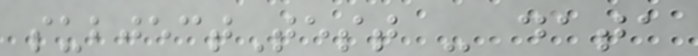subjectTest - data
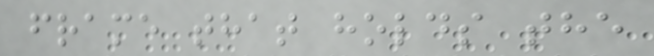frame that holds the
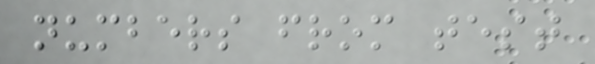numbers from test
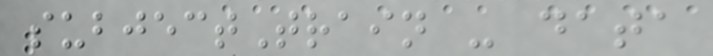subjectTrain - data
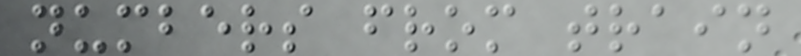numbers from train
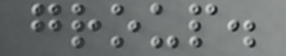group.
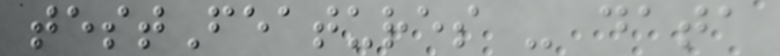testFeatures - data
